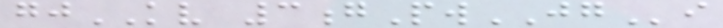gjKV 3gPwJGi
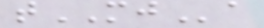tMJa
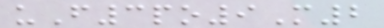uF3po9M2
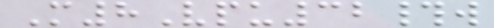M8Vpu32#w
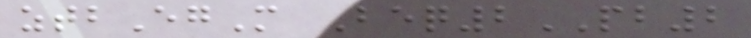ztbEgM Beq2PB2
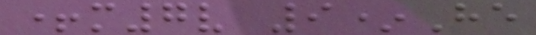+m7v 9*He
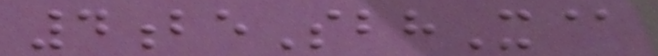4beSbhX@
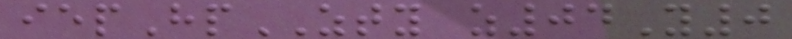iepHpZTY z04Y0
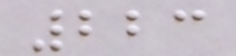223
